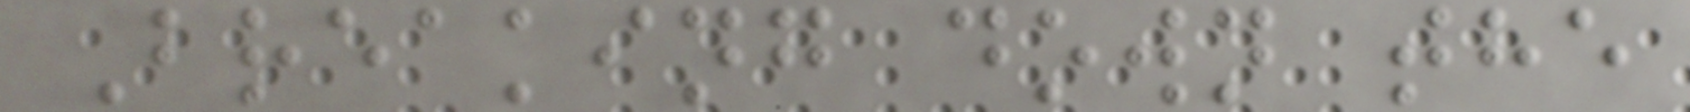Breaking down the
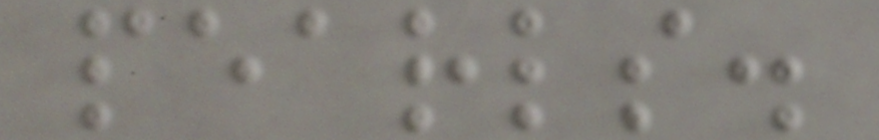pearls.
